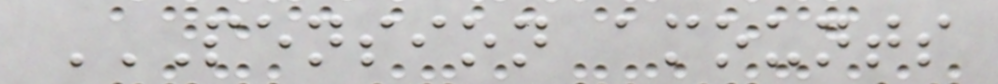PENSION AMOUNTS
